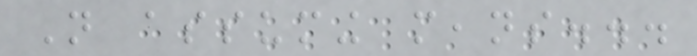Not assuming means...
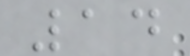14
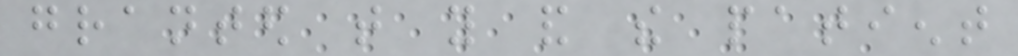granted that you and the patient
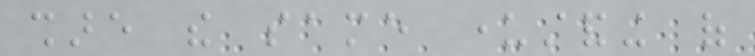share the same understanding of
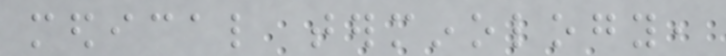medical terminology,
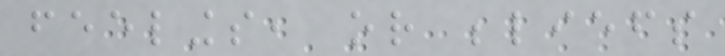feelings, or beliefs
